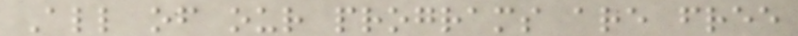All of our programs are free
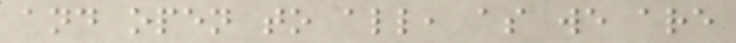and open to all, as we are
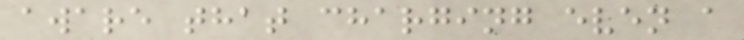aware that charging even a
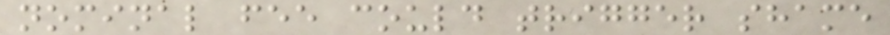nominal fee could trigger shame
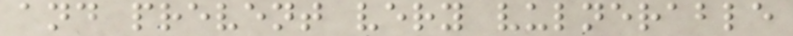and prevent very vulnerable
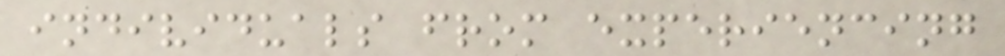individuals from experiencing
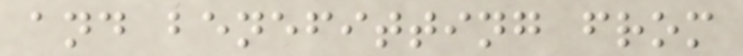and benefitting from
